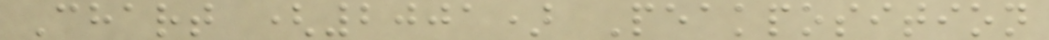Chart (2001) Peakposition
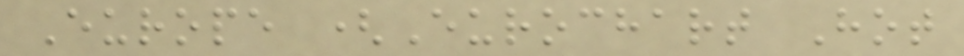Europe (Eurochart Hot
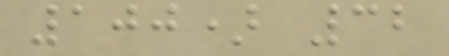100) 32
